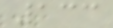133
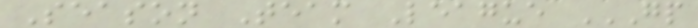Season Team League GP
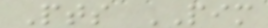Pts PIM
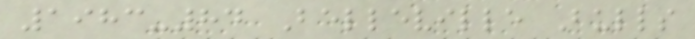1983-84 Belleville Bulls
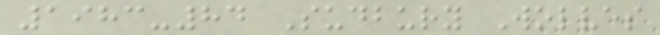1983-84 Sudbury Wolves
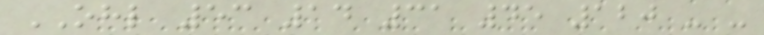OHL 53 14 31 45 120 - -
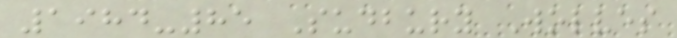1984-85 Sudbury Wolves
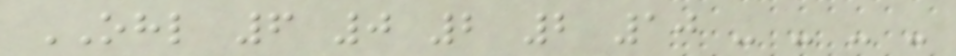OHL 6 0 2 2 10 - - - -
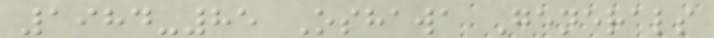1984-85 Oshawa Generals
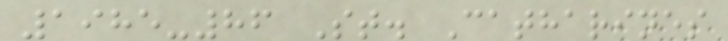1985-86 St. Catharines
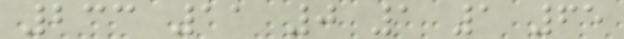233 11 0 1 1 65
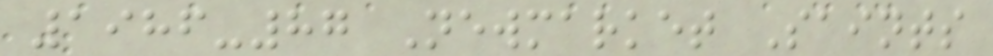1986-87 Newmarket Saints
